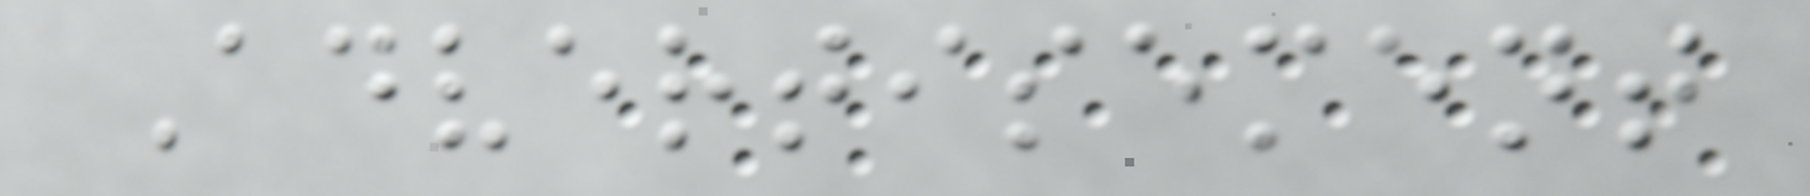Advertisement
